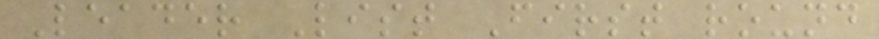Leader List First round
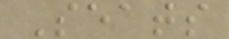Seats
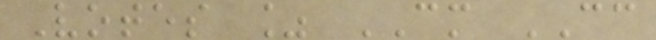Votes % CM CC
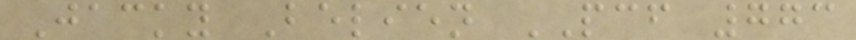Jacky Belien PCF 773
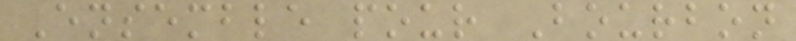Ensemble pour Bourbon
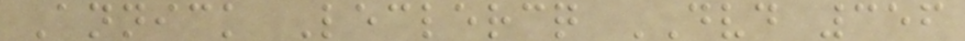Annick Leclercq DVD 356
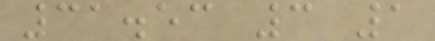31.53 3 1
